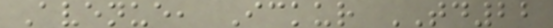Avenue, Ickur TD22
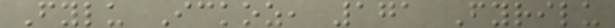Fylu Ickoz, 171 Fyrilu
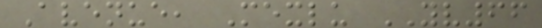Avenue, Mexlu YV66
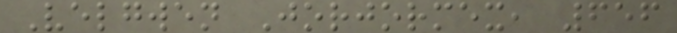Velgwen Jorjormex, 656
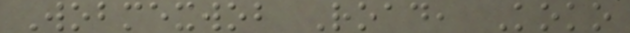Wobmexwob Road, Koko
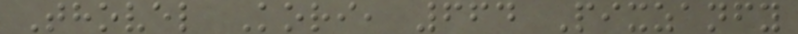Thovel Kori, 664 Pixzanfy
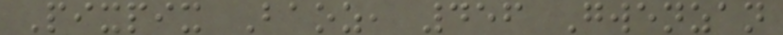Pixpix Baoz, 456 Gwenzan
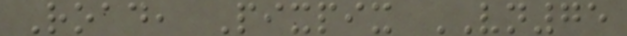Road, Pixpix VN75
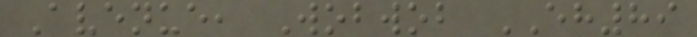Avenue, Wobwob EH89
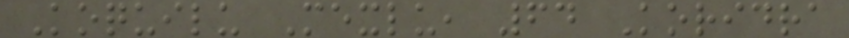Koquilu Mexlu, 64 Koridra
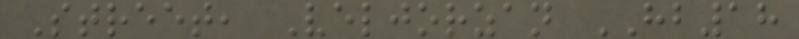Street, Veljorzan HB18
